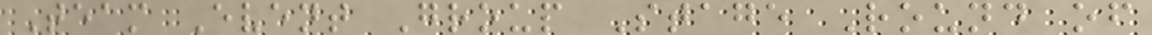Team Event Group Stage Round of
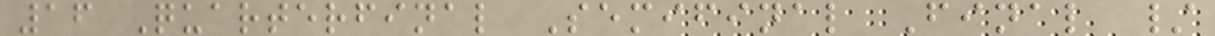16 Quarterfinal Semifinal Final /
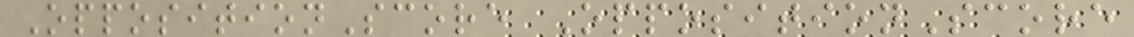OppositionScore OppositionScore
